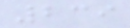239
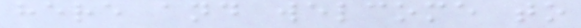here and welcome to
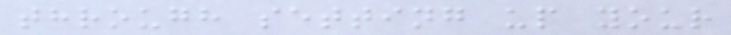through setting up your
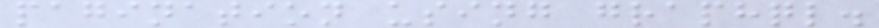pagination using graphql.
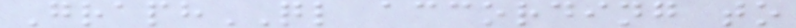GraphQL according to
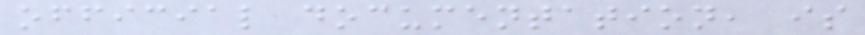official documentation, is
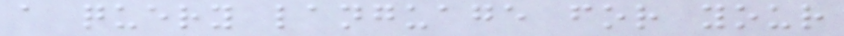a query language for your
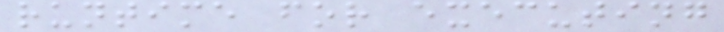runtime for executing
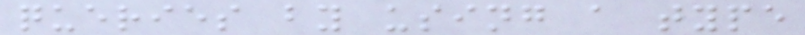queries by using a type
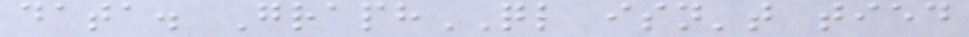data. GraphQL isn't tied
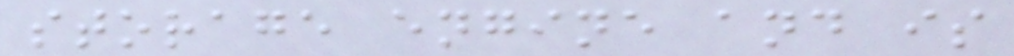storage engine and is
